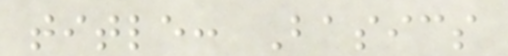title: Basics
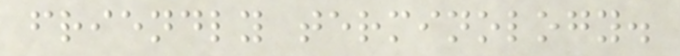friendly terminology.
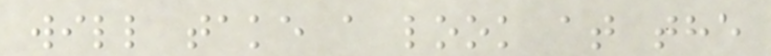will take a look at the
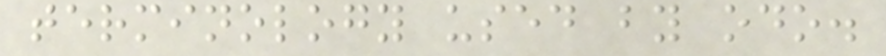terminology used by odo.
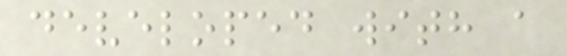developed with a
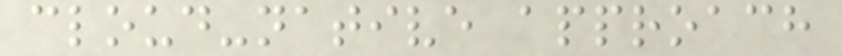cloud-native approach
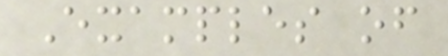Examples of
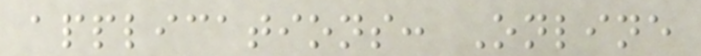applications: Online
